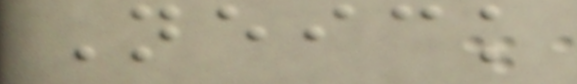Neick
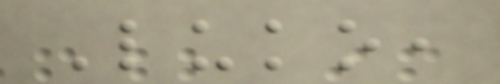Luko,
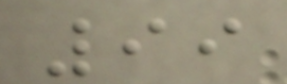99
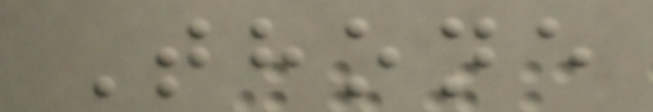Thone
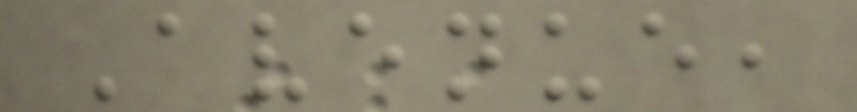Avenue,
